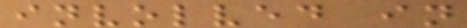involved in
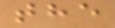the
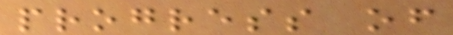progress of
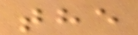the
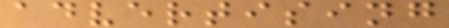advertising
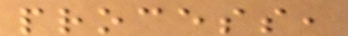process,
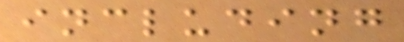including
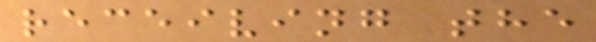receiving the
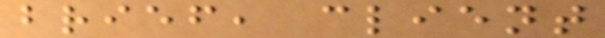brief, client
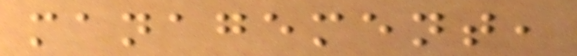management,
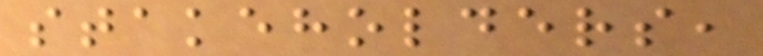stakeholders,
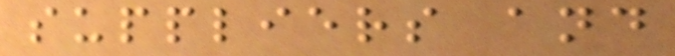suppliers and
